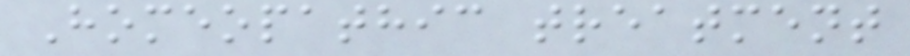Homeopathic treatment
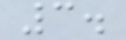3.
